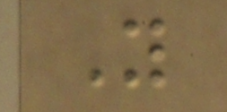You
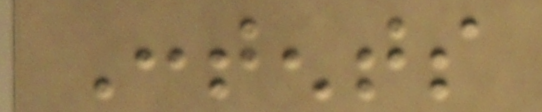Contents
